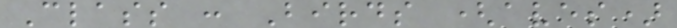Class : Birds (aves)
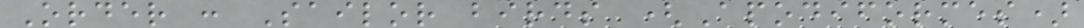Order : Sailor birds (Apodiformes)
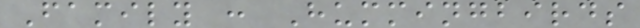Family : Hummingbirds
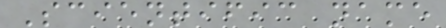Scientific name
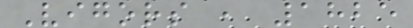Vigors , 1825
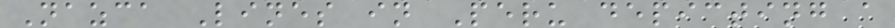Nazca Lines in Peru depicting a
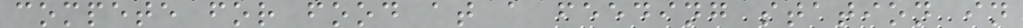compete for food at a feeding station in
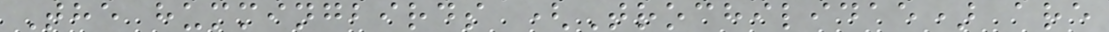The hummingbirds (Trochilidae) are
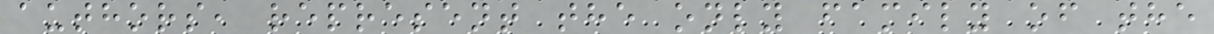authors, represent the only family of the
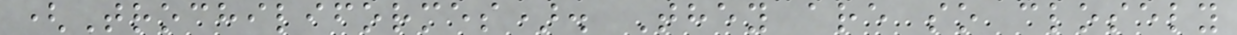(Trochiliformes). They are so closely
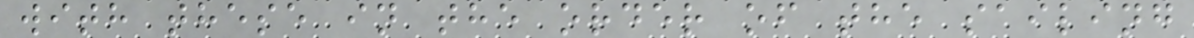with these in the order of the sailing
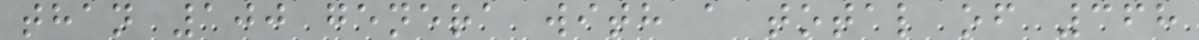than 100 genera with a total of 368
